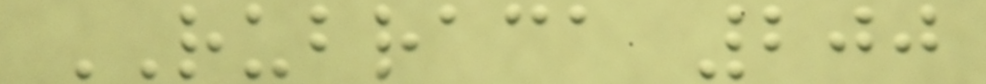RUBRACA 200
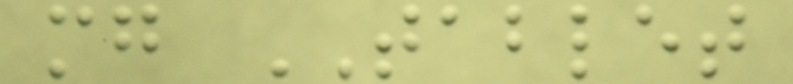mg TABLET
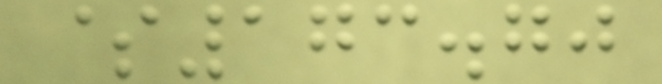$173.70
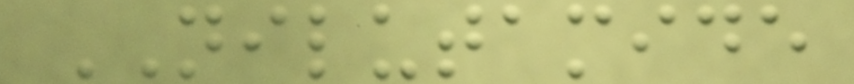NILUTAMIDE
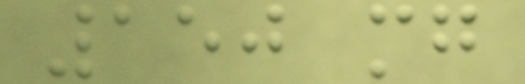150 mg
